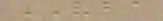VBA
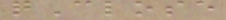qClose
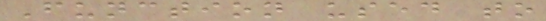Function used to
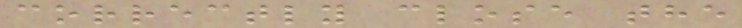correctly close the
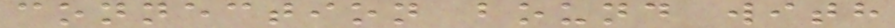connection bound with
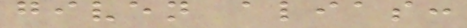given alias:
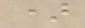)
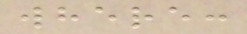where:
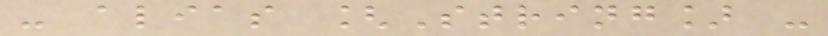- alias [String] -
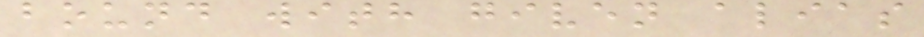bound with given alias
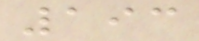193
